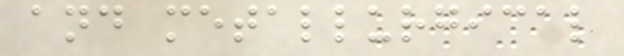and metallurgical
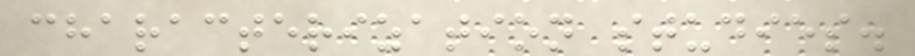characterization studies.
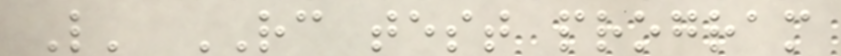L' RC test program
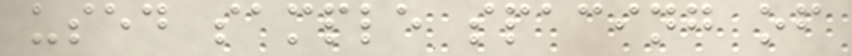used sample spacing of
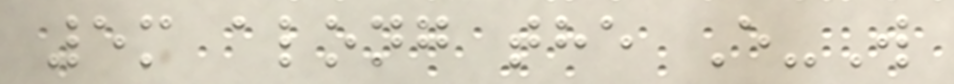5m along the E-W
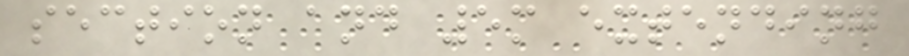section and 5m extending
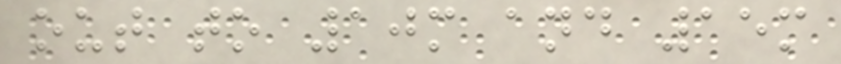out to 10m and 15m
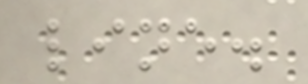line.
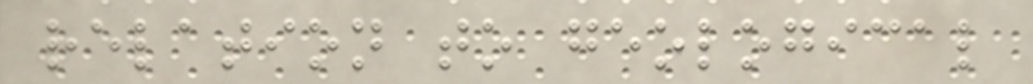relation to geological
